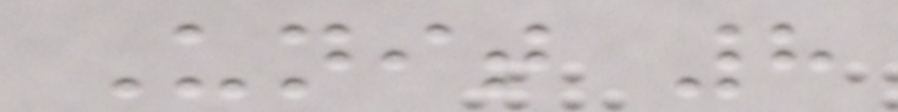Unit 8
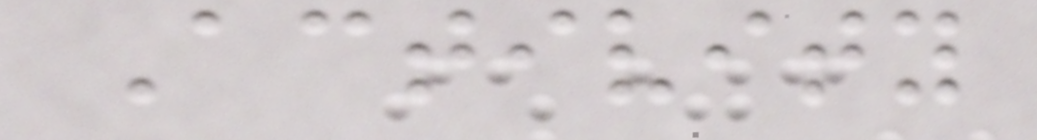Activity
